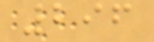296
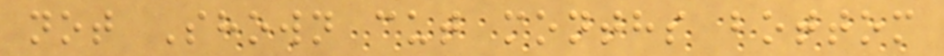not Shown cut months bottom
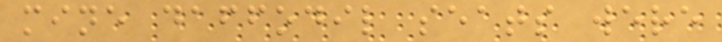mine daffodil seats were
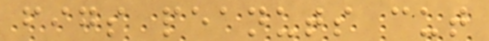figs peanuts cut
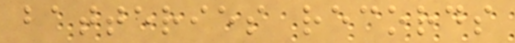batteries records
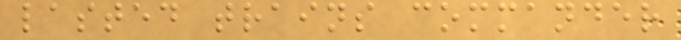lasted trains commander
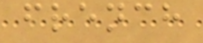french
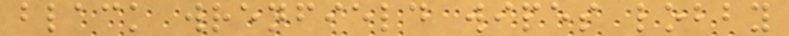black wrenfield wipes lobby
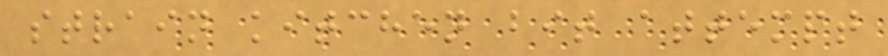strain kitchen bit attempt
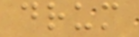drum
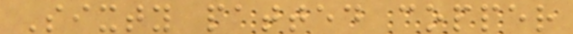Sixty patted copper
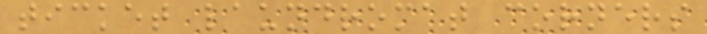ticket laundromat corners
